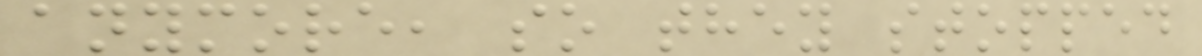anymore, so they stopped
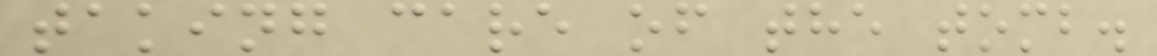taking care of the tomb.
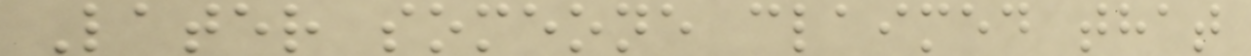Later someone claimed that
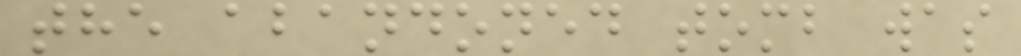the abandoned tomb was
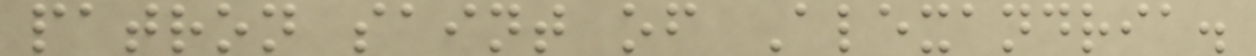patron saint of Alexandria.
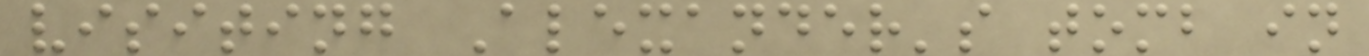visiting Alexander's tomb in
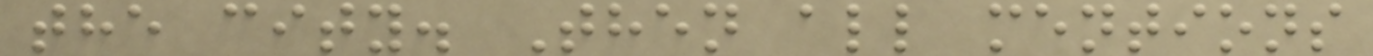the city. Then all mentions
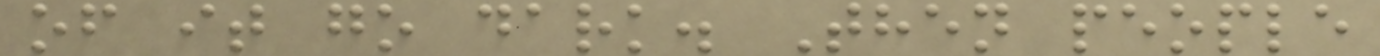of it go dark. Then people
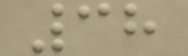38
